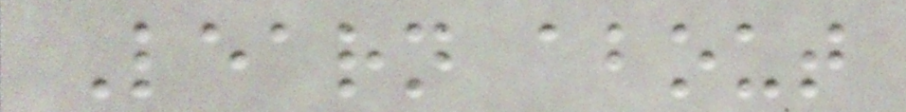Learn about
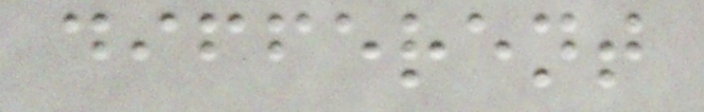different
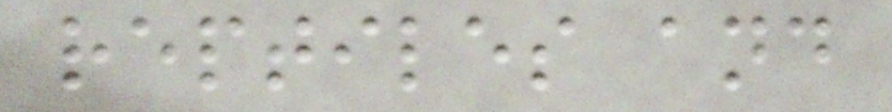reptiles and
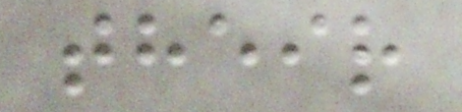their
